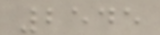2545
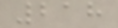218
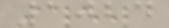1024
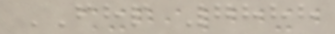FHP 7888
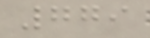779
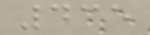435
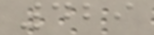429
